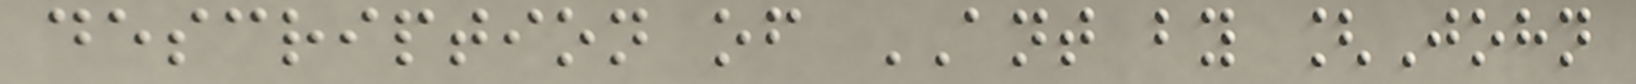description of ANT by [John
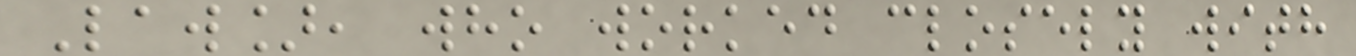Law], who worked closely with
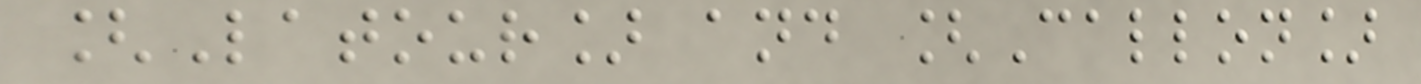[Latour] and [Callon]
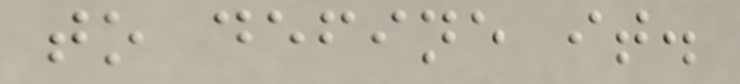to define it.
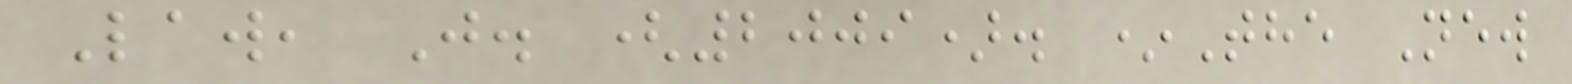Law, J. (2009). *The New
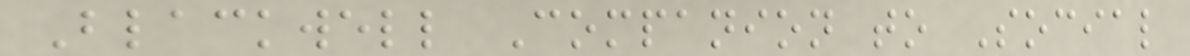Blackwell Companion to Social
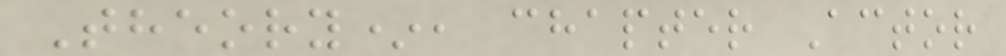Theory*, chapter Actor
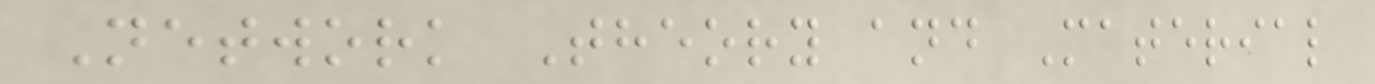Network Theory and Material
